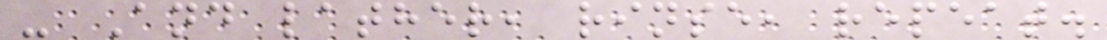- And lather, rinse, repeat.
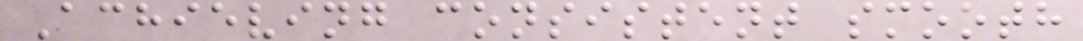Achieving consistent smooth
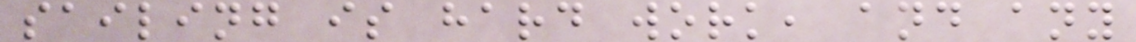sailing is hard work, and any
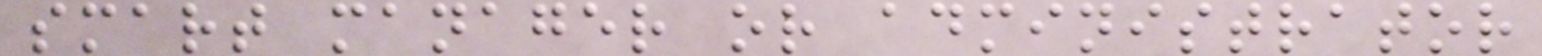smart manager or administrator
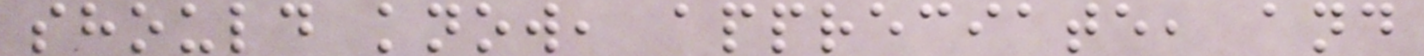should know, appreciate, and
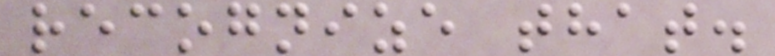recognize that.
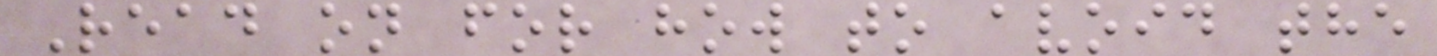Read on for how to avoid the
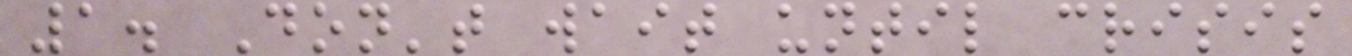1. Don't wait until crisis
